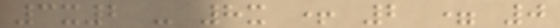3x2 - 8x + 2 = 0
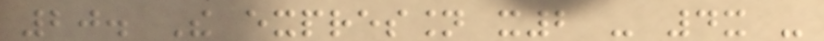20. The expression x2 - 4x -
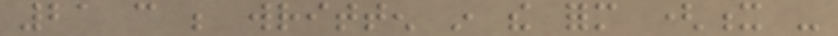21 can be written in the form (x -
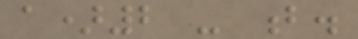a)2 - b.
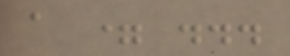a = ...
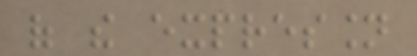of the expression
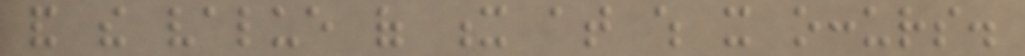and the value of x at which it occurs.
